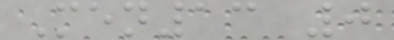Men13 0
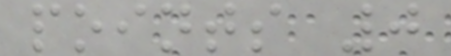points 0
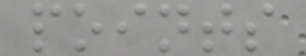points
